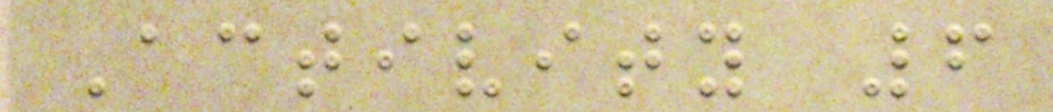Activity 6
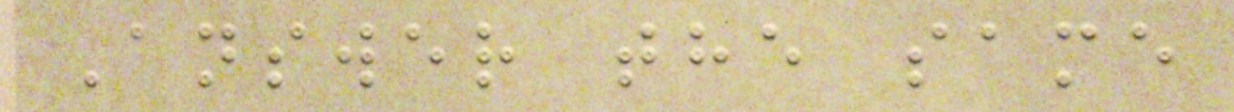Answer the same
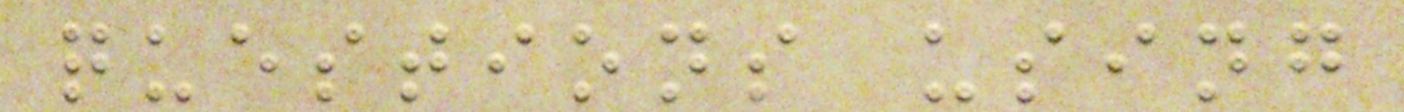questions using
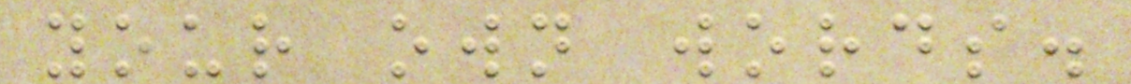your own words.
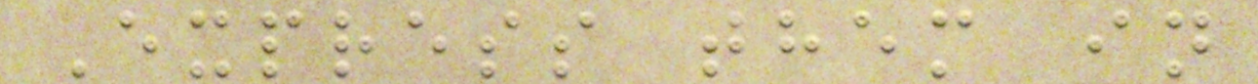Express them in
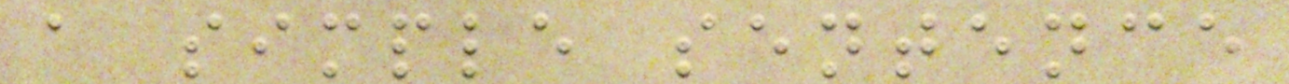a simple sentence
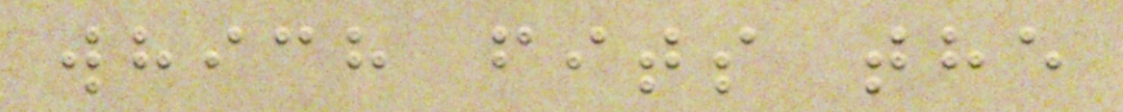which fits the
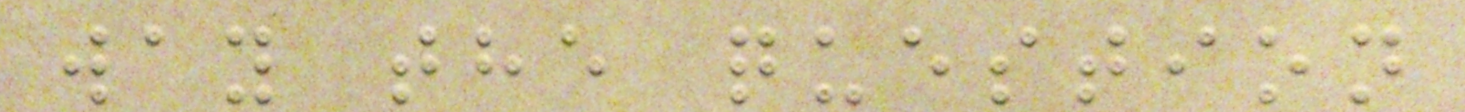way the question
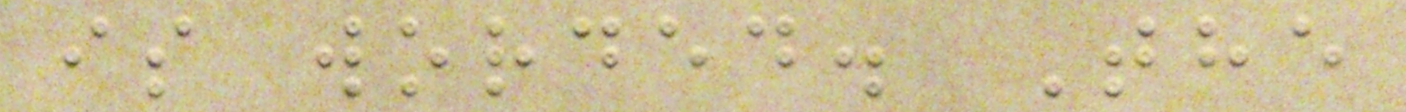is worded. The
